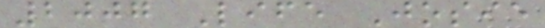2007 Life Josie
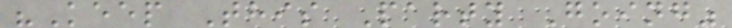"Keep This Party Going"
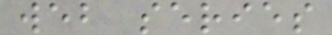web series
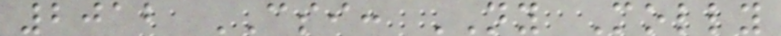2012 CSI: NY Molly
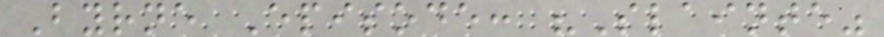Byrne Episode: "Slainte"
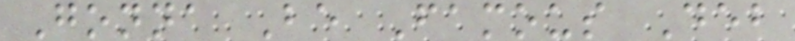Gonna Be Famous Deb
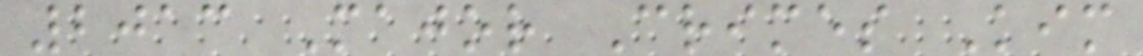2013 Major Crimes Kim
